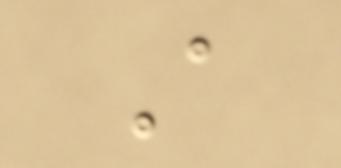A
